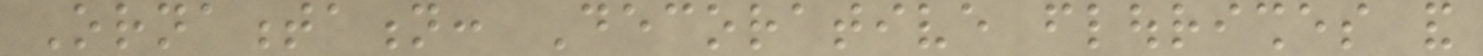Ornamentation: Decorative flourishes and
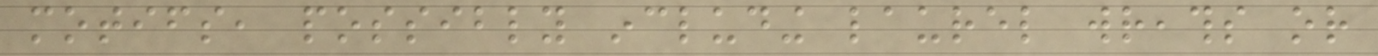motifs, possibly including laurel wreaths or
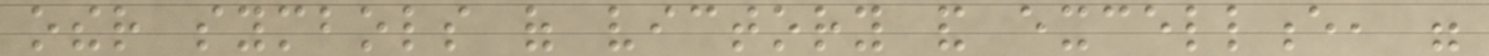other symbols of victory and excellence, were
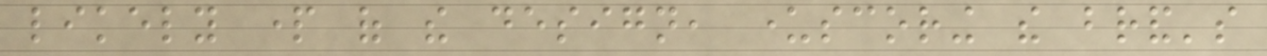likely part of the design, underscoring the brand's
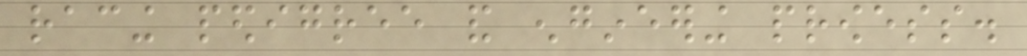racing pedigree and engineering prowess.
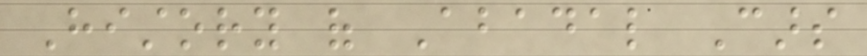History of Abadal Cars
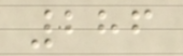286
